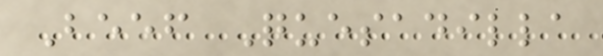Beef Quesadilla
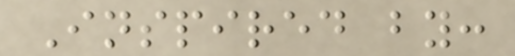Inspired by:
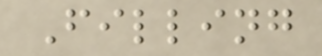Filling
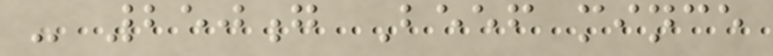- 250g Beef mince
